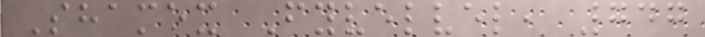Shamex Fyvelvel, 747
